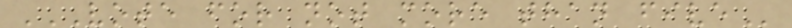VOTE FOR NOT MORE THAN FIVE
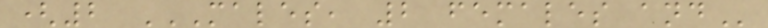(2 MALES, 2 FEMALES AND
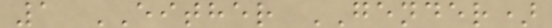1 EITHER GENDER)
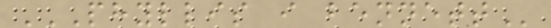PHYLLIS I BENNETT
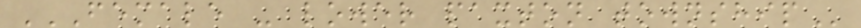FEMALE - LOWER PAXTON TOWNSHIP
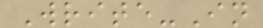Write-In
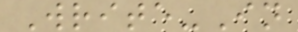Write-In
